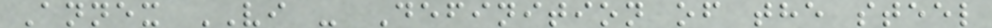Annex VI - Definition of the steel
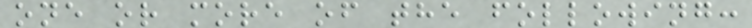one or more of the following:
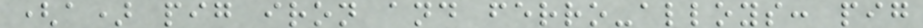(a) pig iron and ferro-alloys: pig
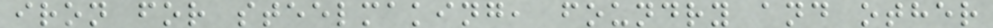iron for steelmaking, foundry and other
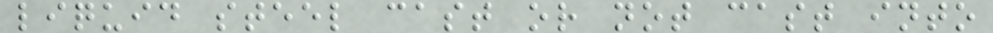liquid steel cast or not cast into
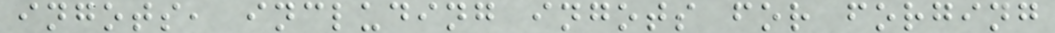ingots, including ingots for forging
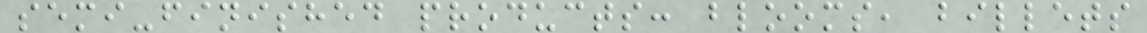semi-finished products: blooms, billets
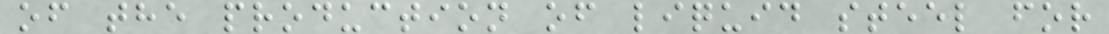of the production of liquid steel for
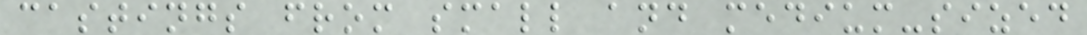castings from small and medium-sized
